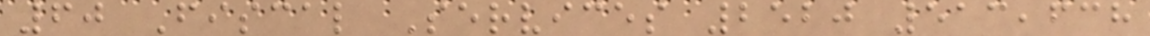60 Fiscal Services 2520 513,638
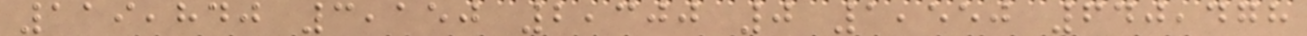119,840 3,150 2,300 0 1,550 640,478
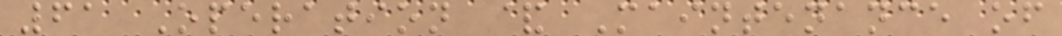61 Operation & Maintenance of
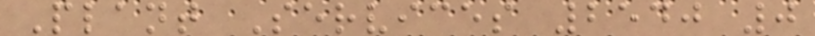Plant Services 2540 0
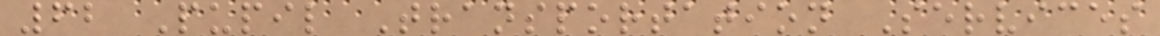62 Pupil Transportation Services
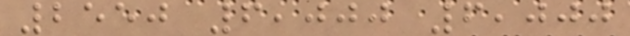2550 6,000 6,000
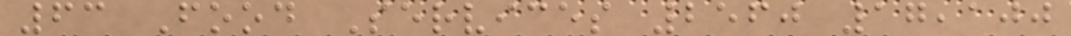63 Food Services 2560 17,100
